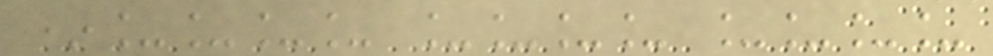*____ ____ ____
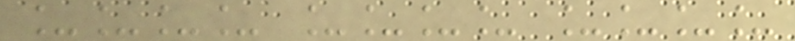____ ____ ____
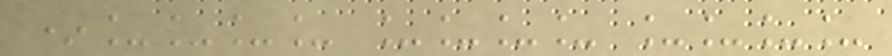*____ ____ ____
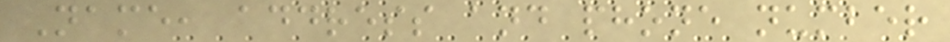Name, address and phone number
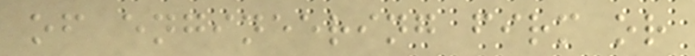of engineering firm or
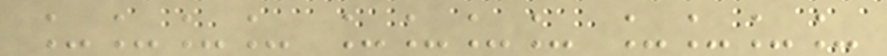____ ____ ____
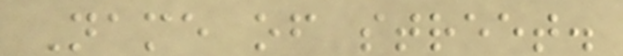Name of street.
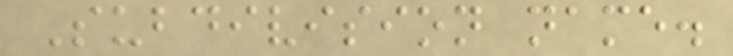Subdivision name.
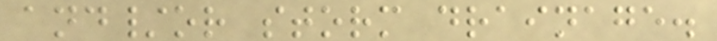and/or storm drainage.
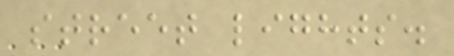street lights.
